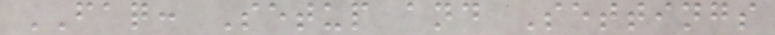FAQ: Setup and Settings
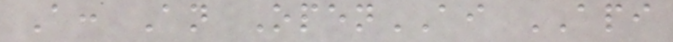A: An OpenAI API
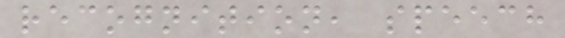recognition, speech
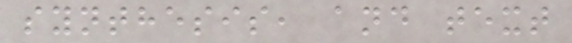synthesis, and text
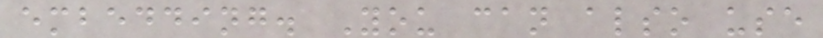embedding. You can also use
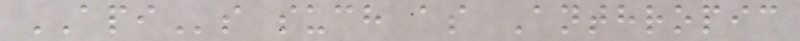APIs such as Anthropic
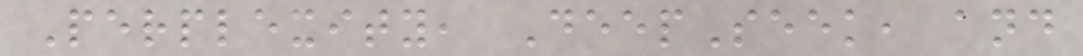Perplexity, DeepSeek, and
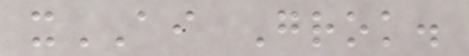xAI Grok.
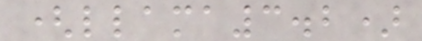(llama3.2)
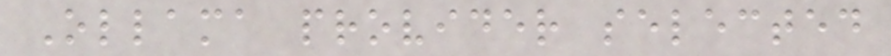Ollama provider selected
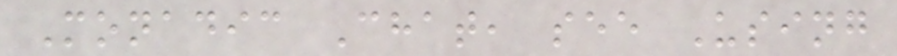Monadic Chat, see Using
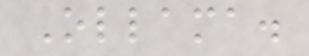Ollama.
